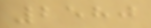2580
